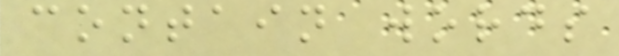contain words
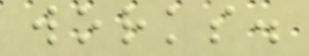works.
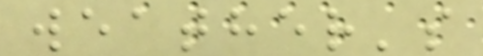weather's
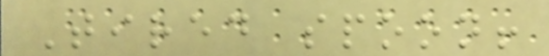Tired spoon!
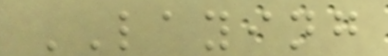LAYING
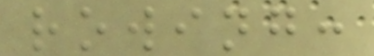rowing:
